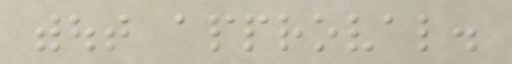without approval.
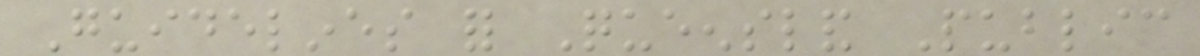Guidelines for Queensland Public
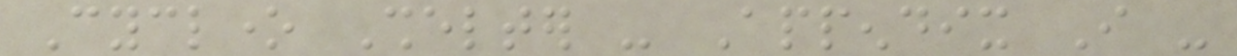Cyclone Shelter - Appendix I -
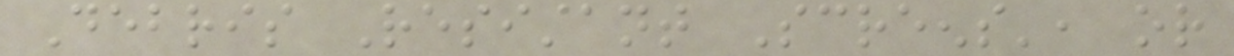Debris Resistant Screens', or
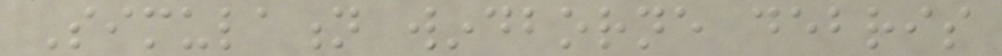Simulation windborne debris
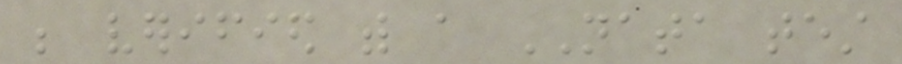be verified with a NATA test
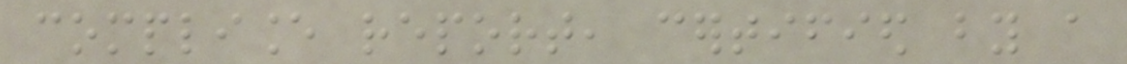compliance report, certified by a
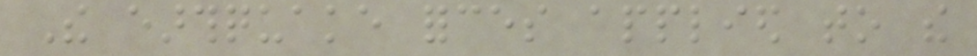The earthquake forces applied to the
